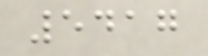5417
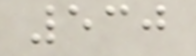530
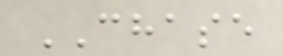CHASE
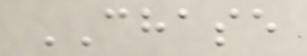CHASE
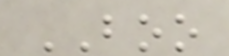BOO
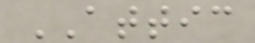ATTIC
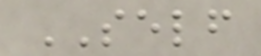SELF
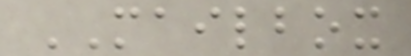MAILBOX
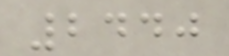2440
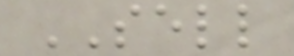SELL
